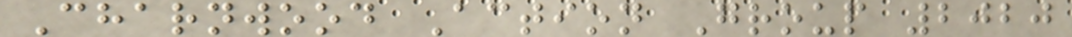Charnwood Action Group 2020
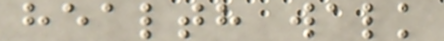health walk
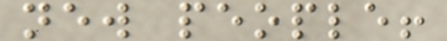new people!
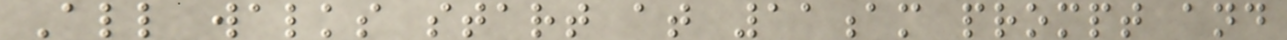All walks start at 11am prompt and
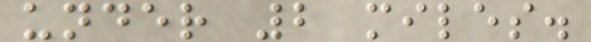under 2 miles.
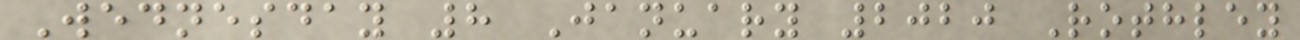Wednesday 8 January 2020 Rothley
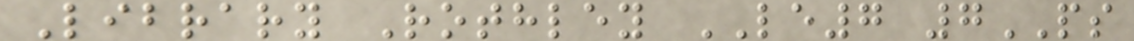Library Rothley LE7 7PS
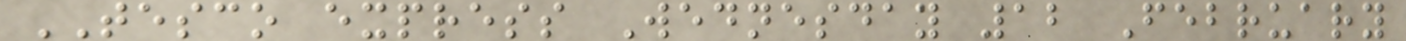TESCO express Wednesday 12 February
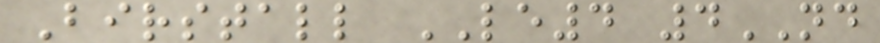Birstall LE4 4ND
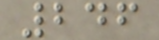246
